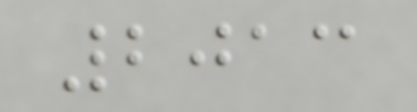2013
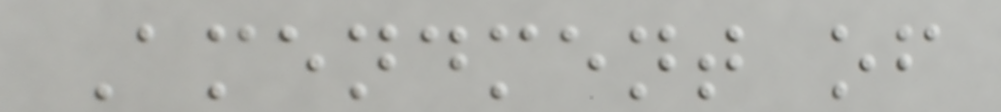Amendment of
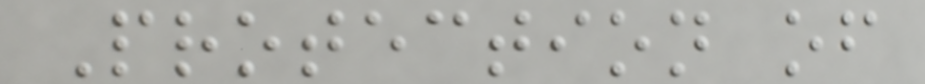Protection of
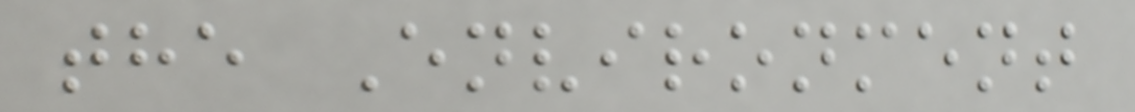the Environment
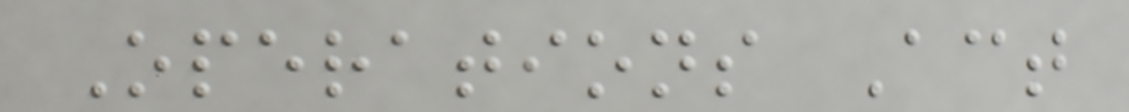Operations Act
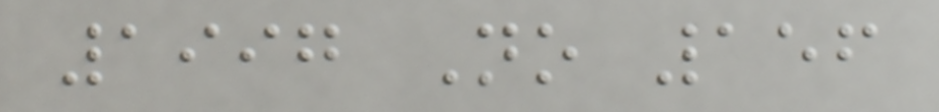1997 No 156
